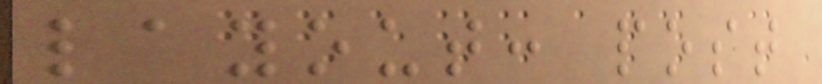layout: post
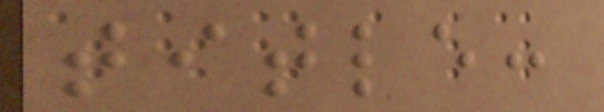title:
